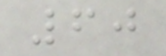60
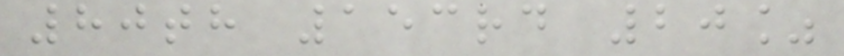80th 153rd 20%
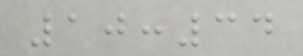10:34
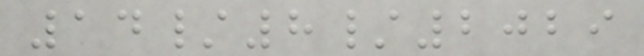14/8/2029
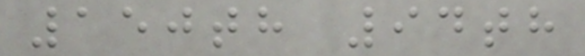150th 94th
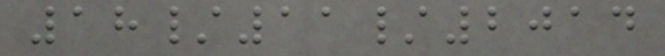18/11/2014
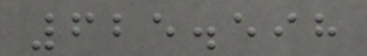625.598
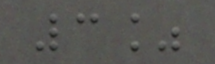3%
